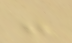-
